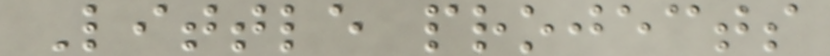Little projects
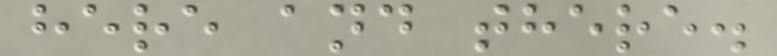here and there.
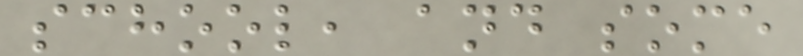school, and some
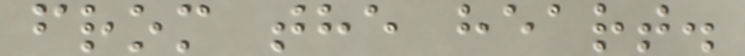from the heart.
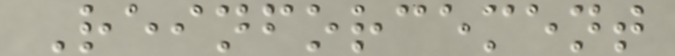Reinforcement
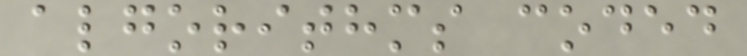algorithms coded
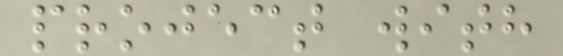project with
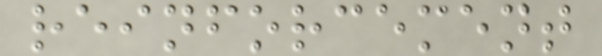reinforcement
